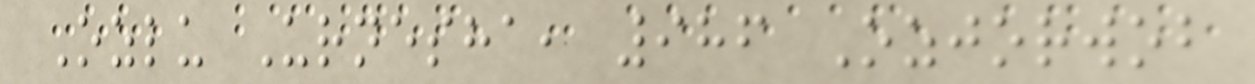Ozlu Urnesha, 986 Ozjorwob
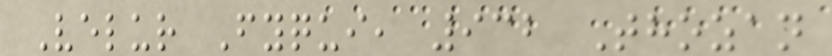Velur Fyqui, 932 Thozan
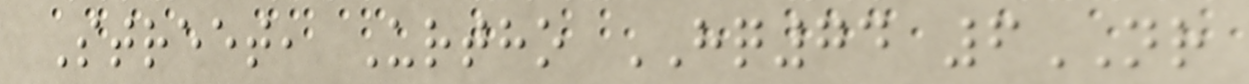Street, Urtho HQ74 6NR
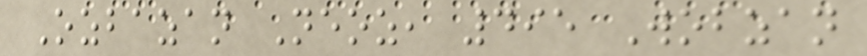Ozbazan Neoz, 495 Wobzan
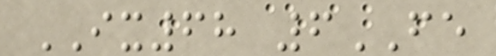IX68 6FE
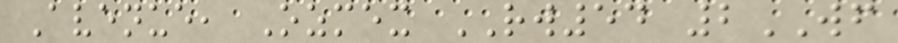Avenue, Ozmex RW54 2WF
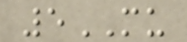5MU
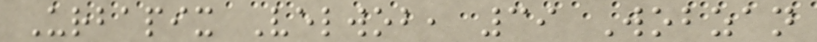Urbapix Velwob, 39 Wobzan
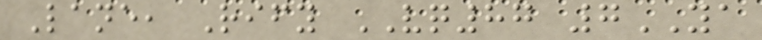Lane, Rify VQ87 7YA
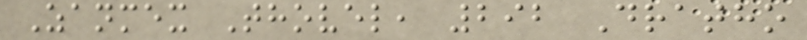Zanmex Thovel, 292 Dratho
